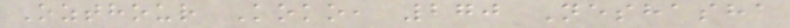Ozthour Koko, 270 Neshasha
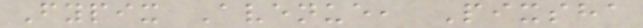Fypix Avenue, Pixsha
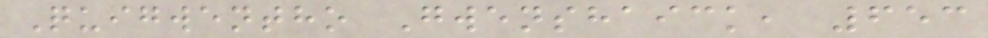Quigwentho Gwenshaick, 653
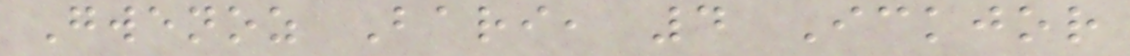Gwenoz Bari, 4 Ickjor
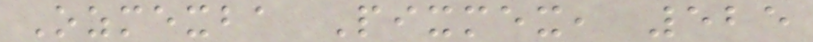Ozmexba Pixmex, 525
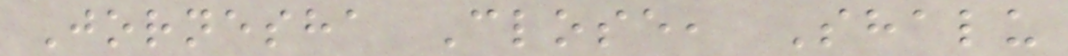Jornesha Close, Shalu
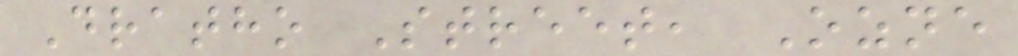Dratho Street, Ozne
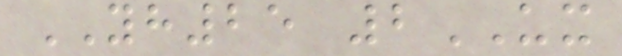YH25 2UX
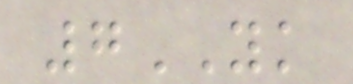7YK
